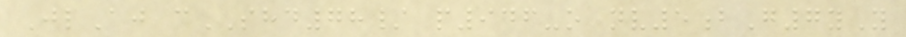JlAj cSHD78/ p946-o nv5bG7yY
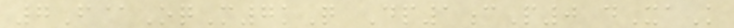7F@OqM7kQ Dp1cP0 dXaK
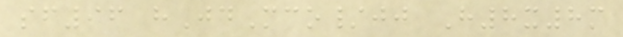sf96 hJdMco/jj H8x8m
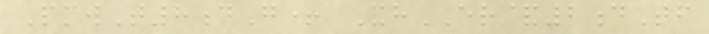PmwT8dG+ XhER&2dTf
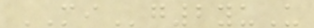MIg2yuU
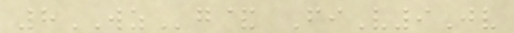8WZg& FiV9Jv
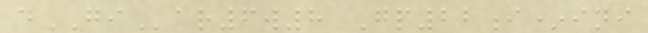dGIar6w8 Gp22i*ini
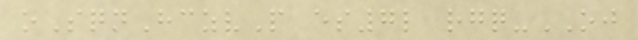oSqnHczvP es7l rgq-OJ
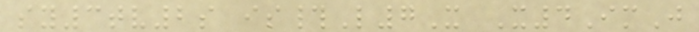sy3tv2s is#L7X X4ImJ
